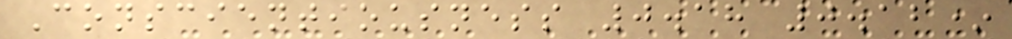Conscientiousness 0.18 0.12*
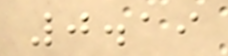0.19
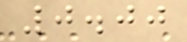0.00
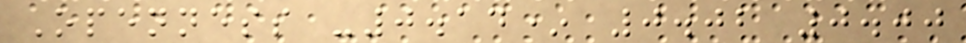Openness -0.14* 0.02 0.00
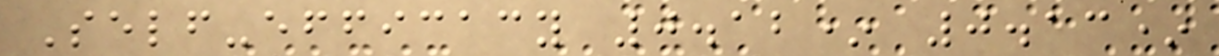Self-efficacy 0.12* 0.13*
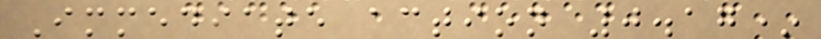Immediate action 0.17*
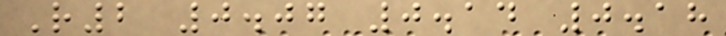R2 0.07 0.14 0.18
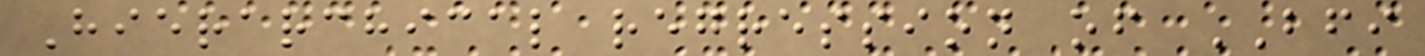Hierarchical regression of BFI
